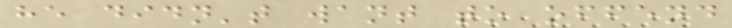he didn't want to offend
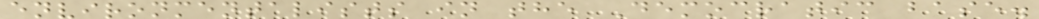environmentalists in the Democratic base.
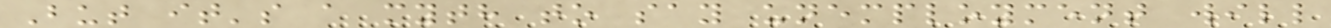But it's a myth to say unemployment will
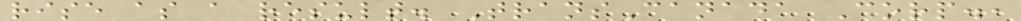rise as a result. TransCanada Corp.,
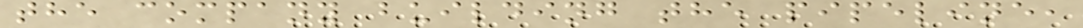the company building the pipeline,
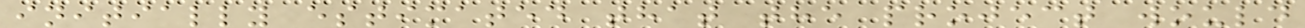initially estimated that the project would
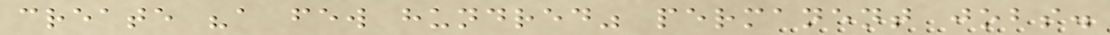create "a few hundred" permanent jobs.
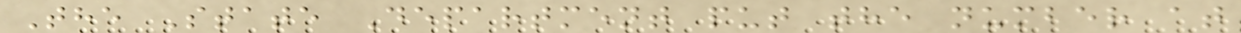The State Department put the number at
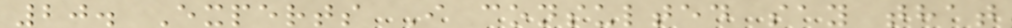20. Experts I consulted say that
